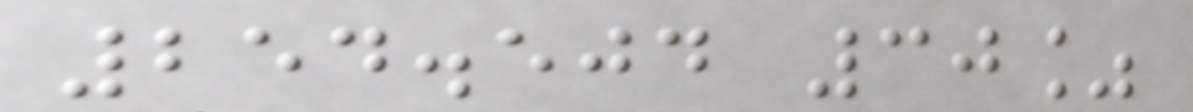254.504 30%
